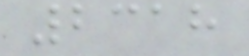2318
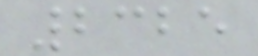2325
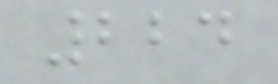224
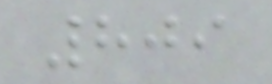809
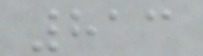813
